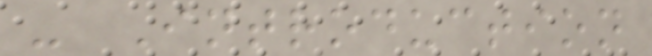- Introduction
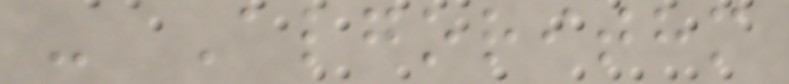- Algorithm
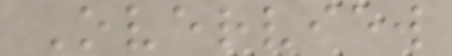Overview
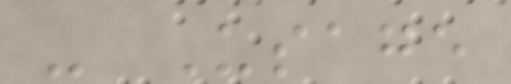- Usage
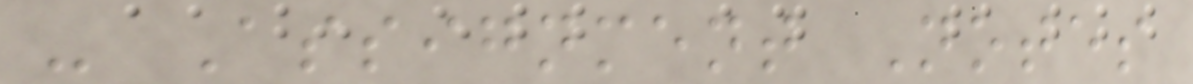- Assignment Notes
